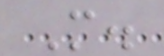M.
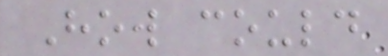How could
